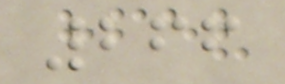266
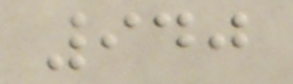940
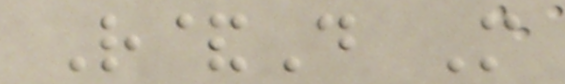R&D M
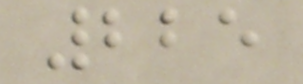225
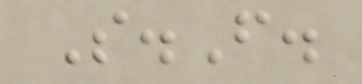S.F.
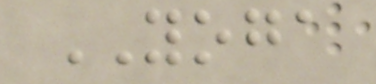YOGA
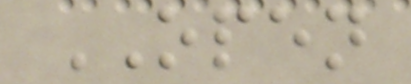OPEN
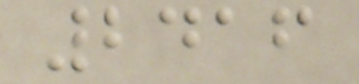2416
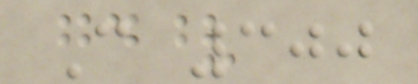C 300
